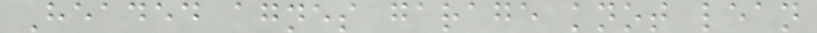Headed agnes garage knot lean
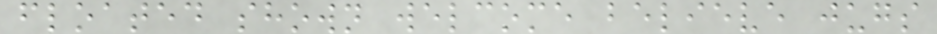floated shown welcome believe jugs
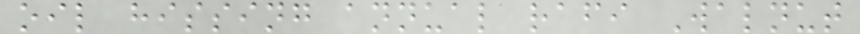oil hissing annual rafi Walnut
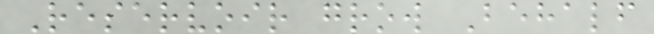Reservoir grow Behalf
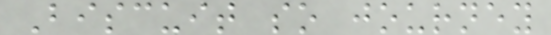Biscuit so journey
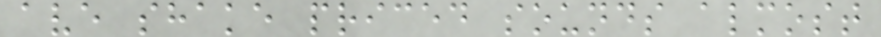ave shake priced sounds almost
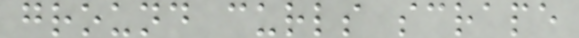ground curls scrape
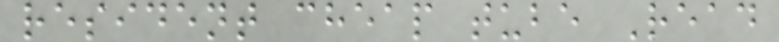resident cheap tube Read
